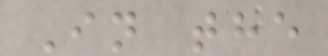In the
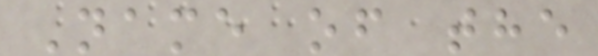Name of the
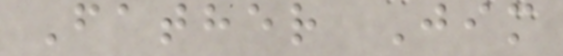Father Jim
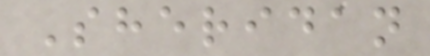Sheridan
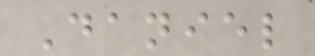Daniel
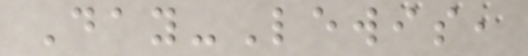Day-Lewis,
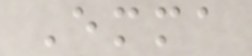Emma
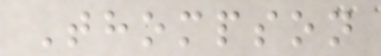Thompson
